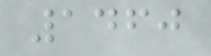1460
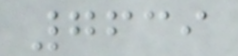7639
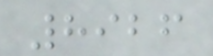8926
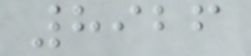8926
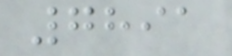7891
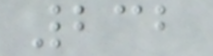232
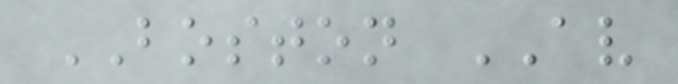BOSTON AV
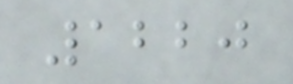1220
